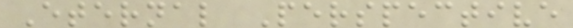Eternal Perspective
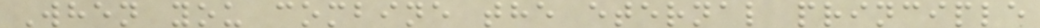When you combine the eternal principle
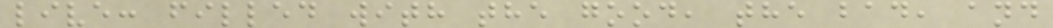live: filled with the good, the bad, and
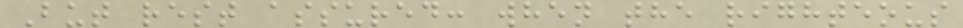But rest assured: when the righteous
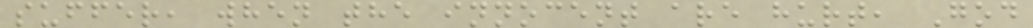suffer, when the innocent are hurt, God
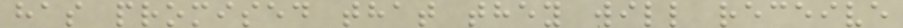has promised that they will receive
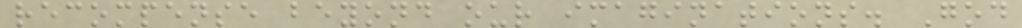recompense beyond our imaginations. God
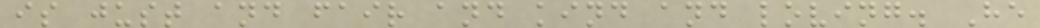is just and fair and kind and loving. He
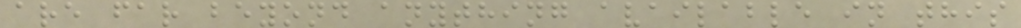are far beyond anything available in this
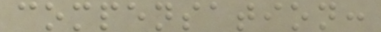compensation:
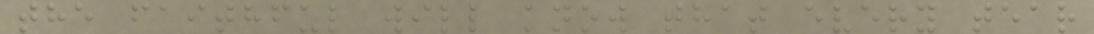the faithful will know that every tear
